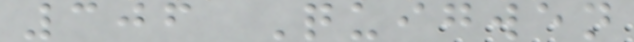306 Quigwen
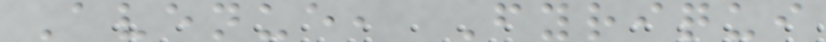Avenue, Fyriqui
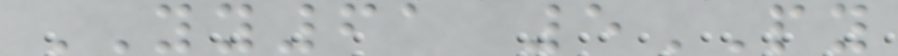YY61 5PY
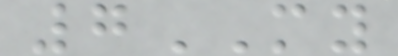7MY
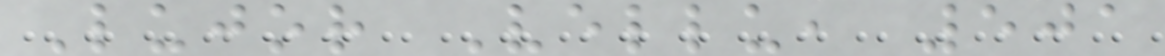Lujor Vellu, 501
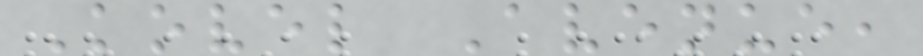Kovel Avenue,
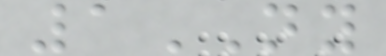1NY
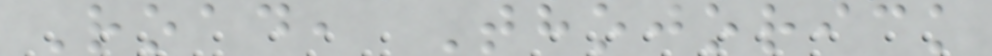Road, Thojorick
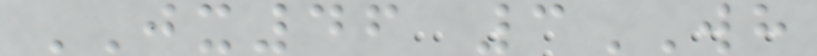JX46 3WH
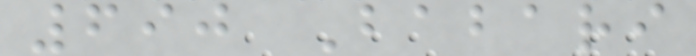690 Babari
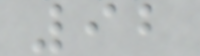92
